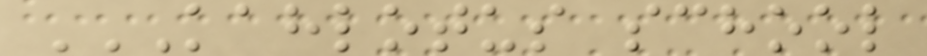KAHLOTUS SCHOOL
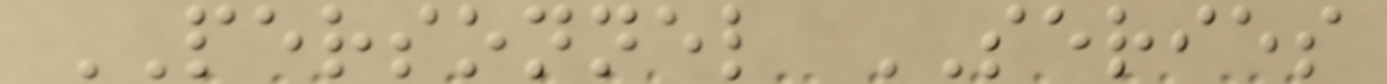PERSONNEL SERIES
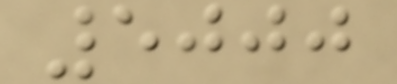5000
